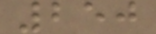250
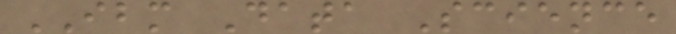IBM Data Science
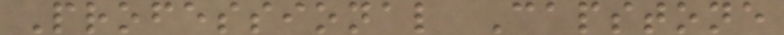Professional Capstone
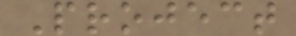Project
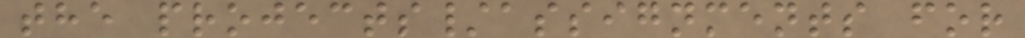the projects/assignments for
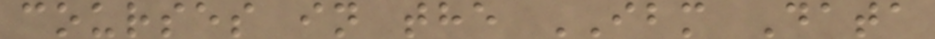courses in the IBM Data
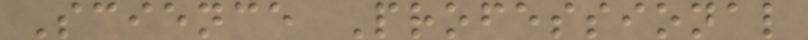Science Professional
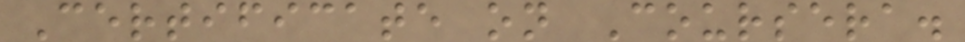Certificate on Coursera.
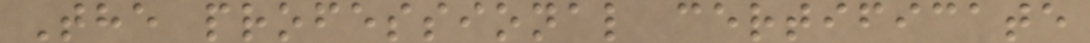The professional certificate
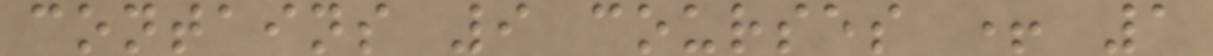contains 9 courses + 1
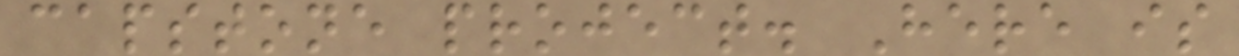capstone project. Here is
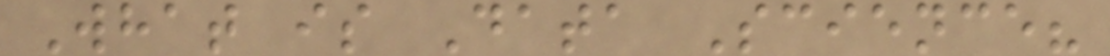What is Data Science?
